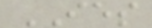IES
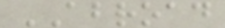ABROAD
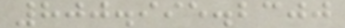800.995.2300
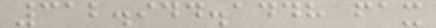312.944.1448 fax
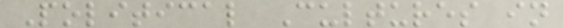Political Cultures in
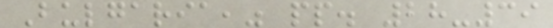Bulgaria," pp. 28-39
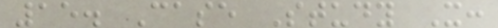15. Case Study X:
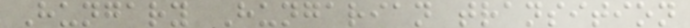Hungary Hungarian transition
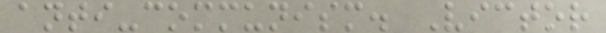anti-communism. Victor
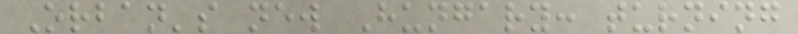Orban's new Hungary: turning
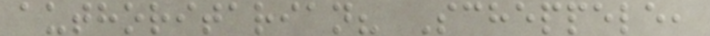authoritarian? Scheppele,
